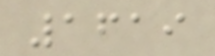1619
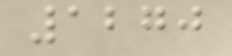1270
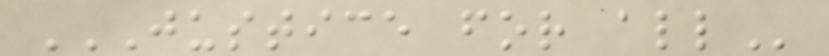JUSTICE FOR ALL
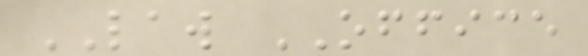LAW OFFICE
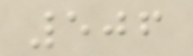506
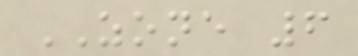ZONE 6
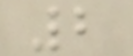2
